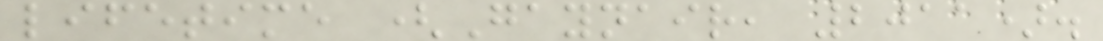lifetime (Gaynair, 2011).
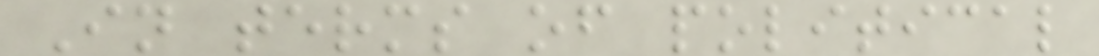In terms of political
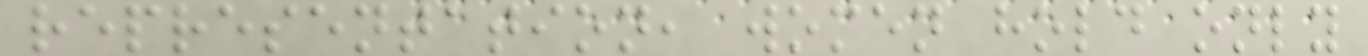representation, women hold only
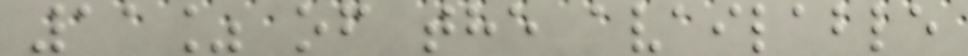11% of the available
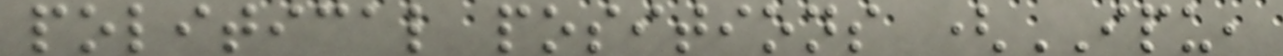political positions (IPU,
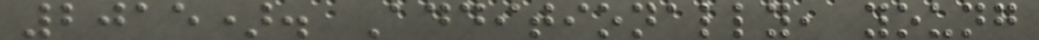2015). Additionally, young
